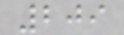209
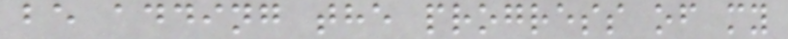be adding the progress of my
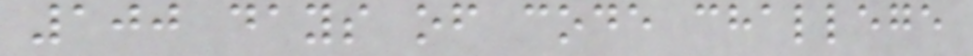100 days of code challege
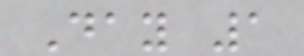Day 1
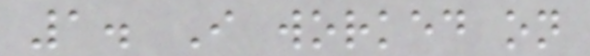1. I worked on
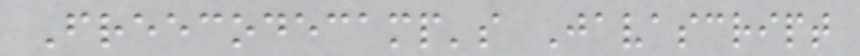Freecodecamp's Javascript
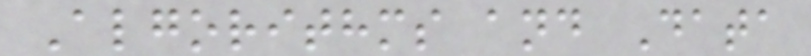Algorithms and Data
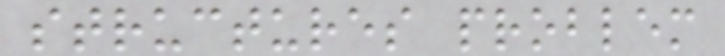structures problem
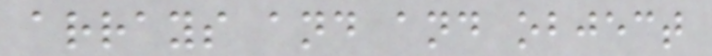arrays and and object
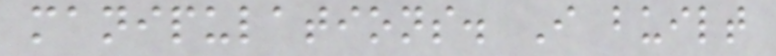manipulations. I built
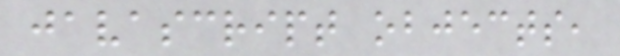javascript objects,
